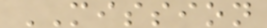MISSION
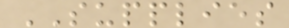SUPPLIES
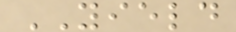YIELD
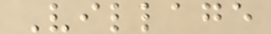Village
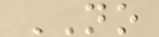NO
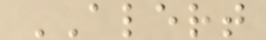ALERT
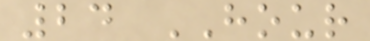24 HOUR
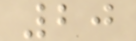20
